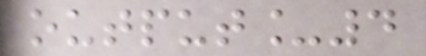output_4
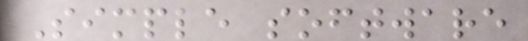Simple software
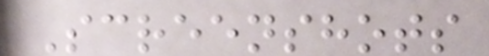Screenshots
